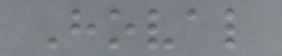Hoval
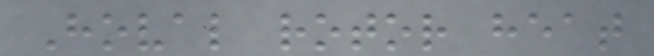Hoval rotor heat
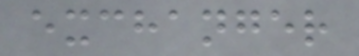exchanger
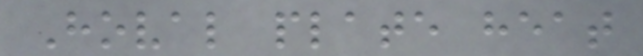Hoval plate heat
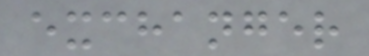exchanger
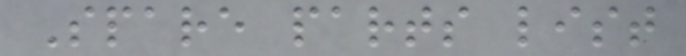Spare parts list
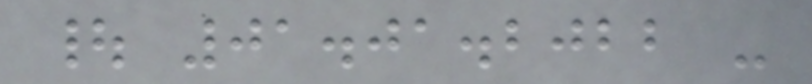| 01.01.2022 -
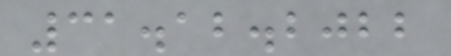31.12.2022
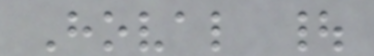Hoval |
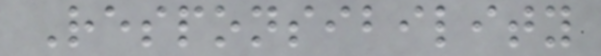Responsibility
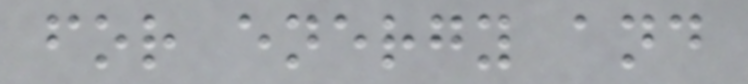for energy and
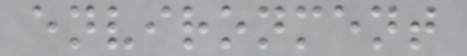environment
